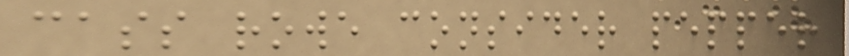cass rowe consider pepper
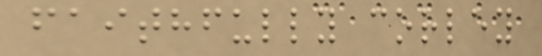faithfully corley
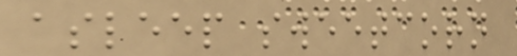asleep sweetcorn
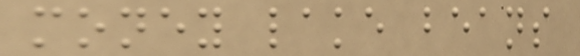money lake beans
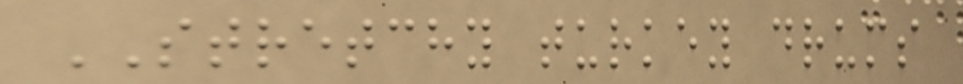STRETCHY turkey drums
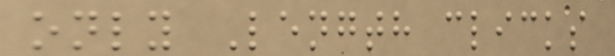only Length clicks
